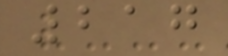217
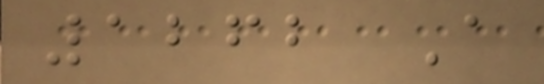1262 A
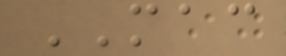MAC
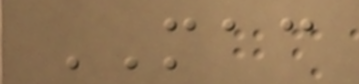MAC
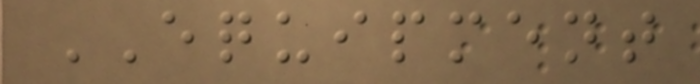EQUIPMENT
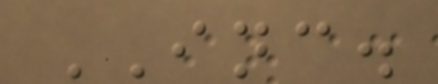INC.
